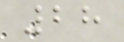28
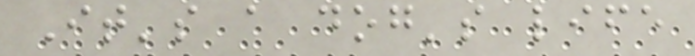It's a dog's life
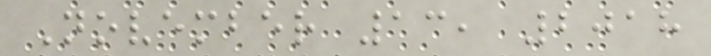November 13, 2018
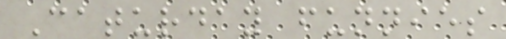Caturday funnies
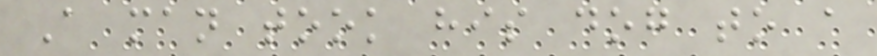A man took his dog to a
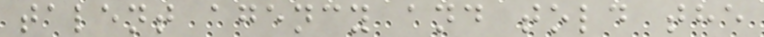talent agency and told the
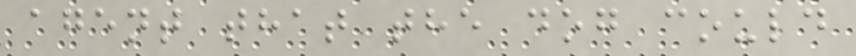agent that the dog could
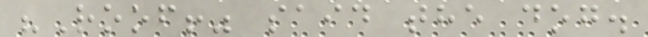"Roof!" said the dog.
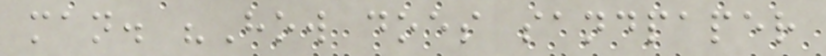man. "How does sandpaper
